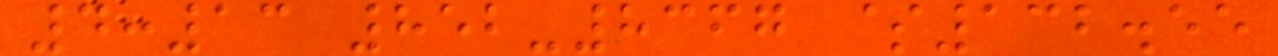4:13 852-8367 $132.55
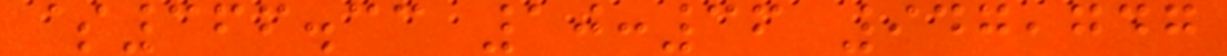$366.33 10:36 947,747
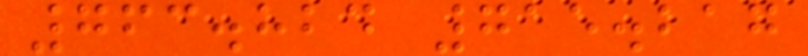763.824 715.217
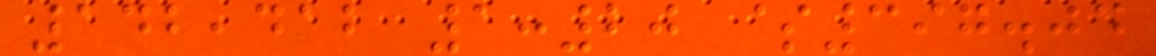142,412 1:20 $397.04
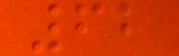62
